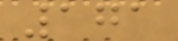171
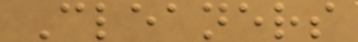Cleaners
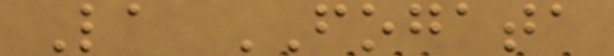La FOGATA
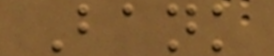Bank
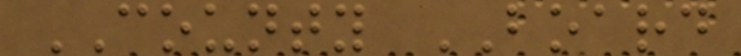COUNTY BOARD
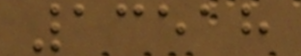13518
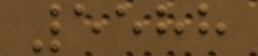5588
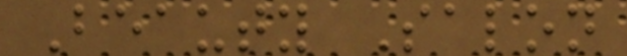Beauty Salon
